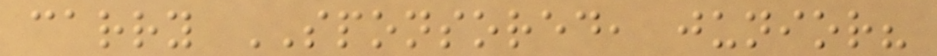carry SPONSORED, junior?
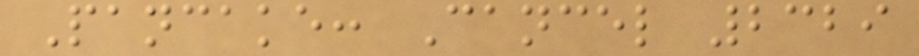Pancake: Cancel 2329
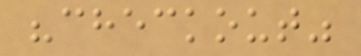"checkout"
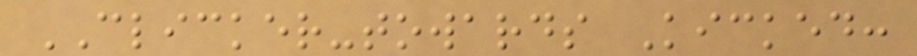CLICKER-towards Kicked:
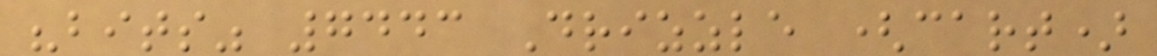"bits" 7443 Drizzle (cart)
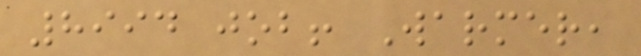8994 job! Warmer,
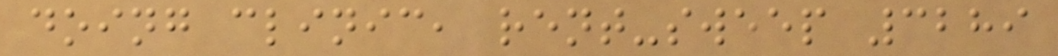doing clinic, rent-sweep 3289
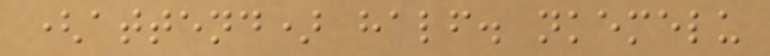(attend) half. nkemelu
